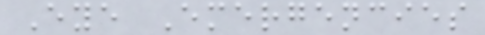Eye Emergencies
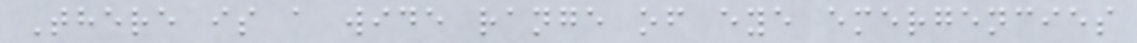There is a wide range of eye emergencies
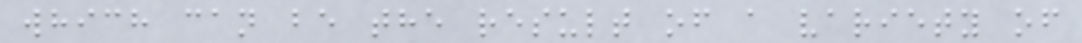which can be the result of a variety of
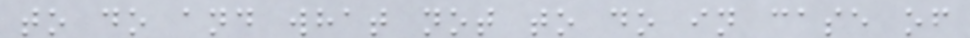to do and what not to do in case of
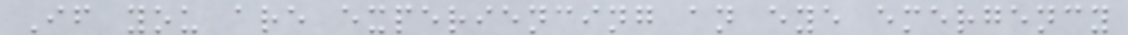If you are experiencing an eye emergency
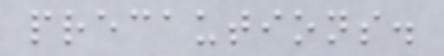precautions.
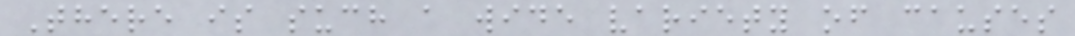There is such a wide variety of causes
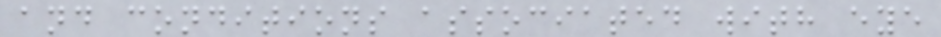and conditions associated with eye
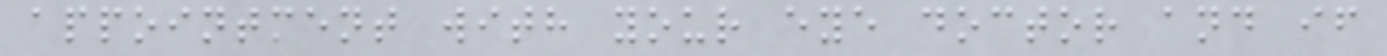appointment with your eye doctor and if
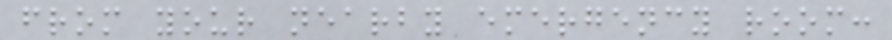from your nearby emergency room:
